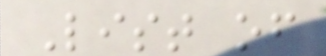List of
